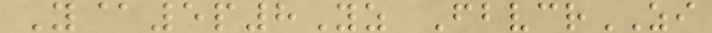Y@5p8Yz FbvcrZI
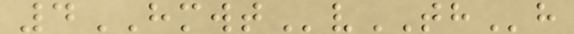4HMWTvTHh
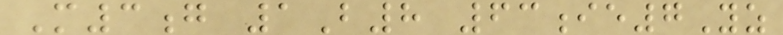M3g 1B8 63ie7Yz
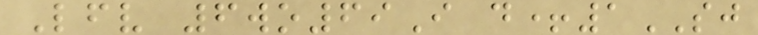Lfv 6wo69I d+1SJ
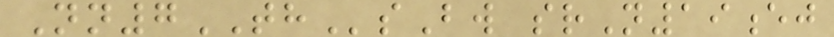Nn7THsBw srN19ej
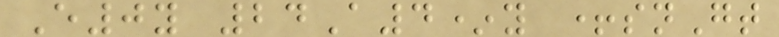E0y 24A4*y +snGt
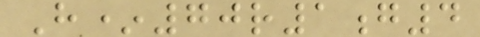H*70r1g4
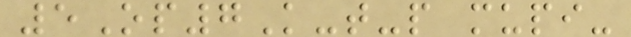5Op7K-t-p mupi-
